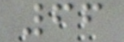66
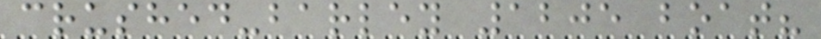crushed-barley 1205 boat?
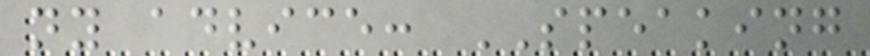ny advice: SPEAKING
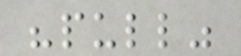"pull"
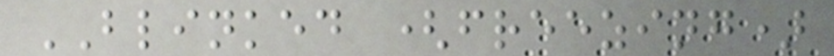BLINKED (freezing)
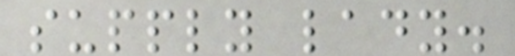supply lady.
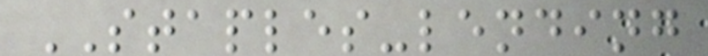STAPLES-lending
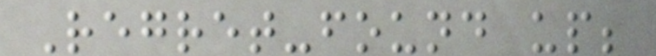Regret-found up;
